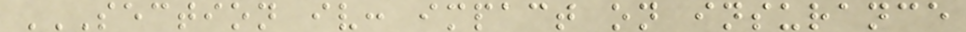SECTION IV: IMPACT ON INSURANCE
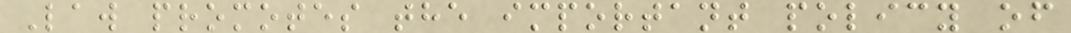Law promotes the important policy of
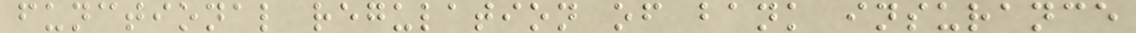functional regulation of bank insurance
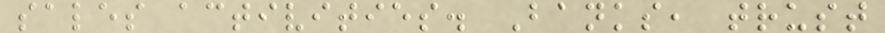sales activities. Banks, trust
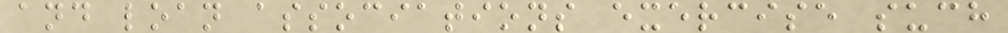and loan associations exercise such
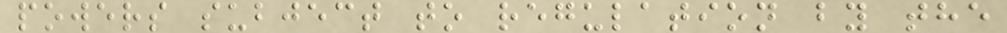powers subject to regulation by the
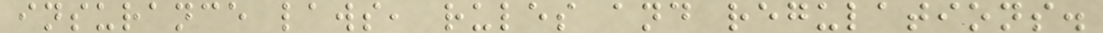insurance laws, rules and regulations.
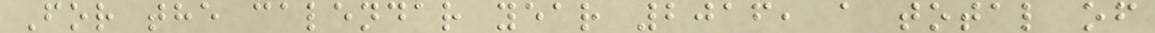For the calendar year 2016, a total of
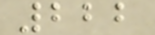222
